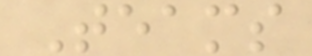Teams
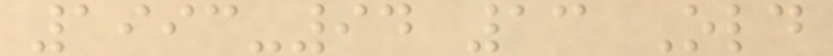1993-94 13 Old
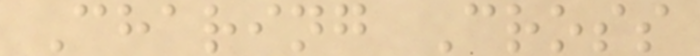Charing Cross
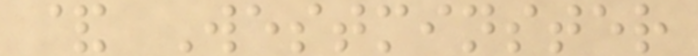& Westminster
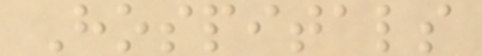Hospitals
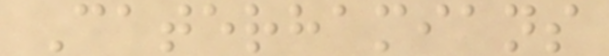Caterhamians
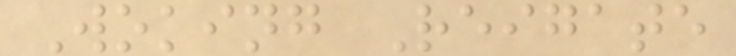Woking Reigate
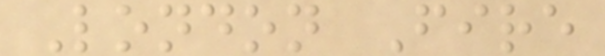London Fire
